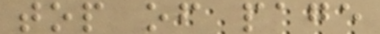top of page
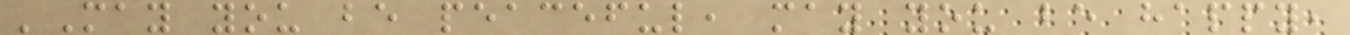'May you be peaceful, may you be happy,
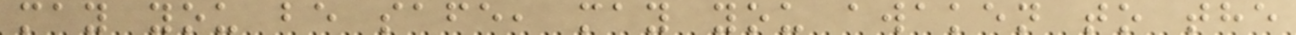may you be safe, may you awaken to the
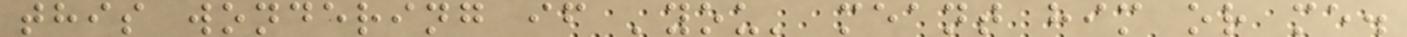this wondering if 'you' meant him or me.
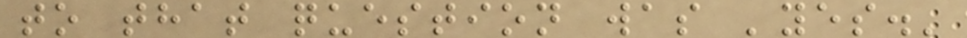to that question was 'yes.'
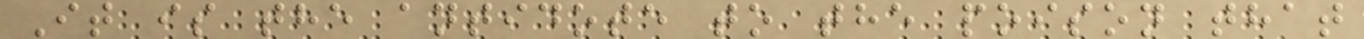It is the antidote to the poison that
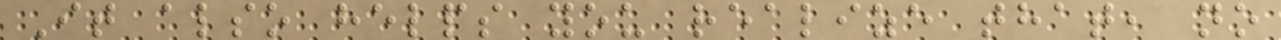It also helps you realize that, no
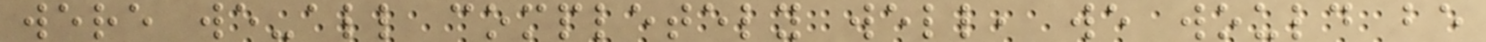were we-all completely well, we would be
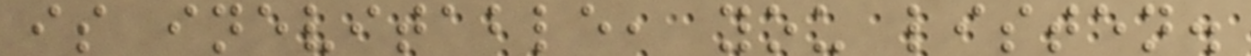is inevitable, you listen.
